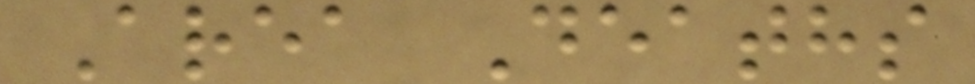Area Deaths
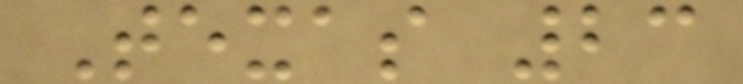Texas 23
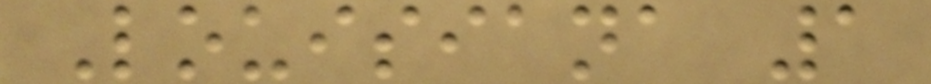Louisiana 1
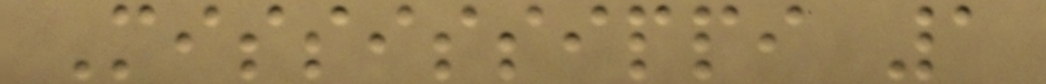Mississippi 1
